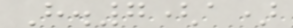H.7(a)
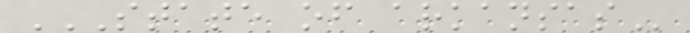STATE OF ARKANSAS
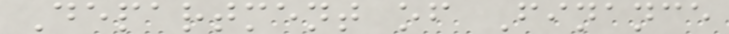Department of Finance
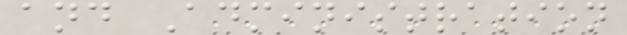and Administration
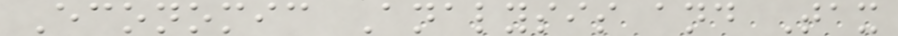Economic Analysis and Tax
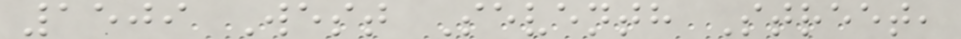1509 West Seventh Street,
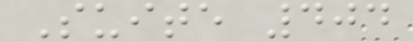Suite 404
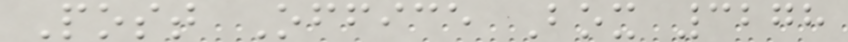Post Office Box 3278
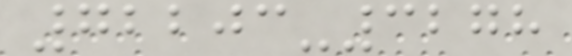72203-3278
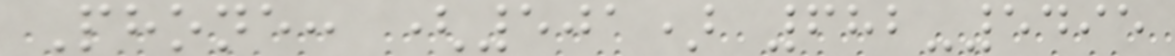Phone: (501) 682-5495
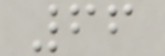66
